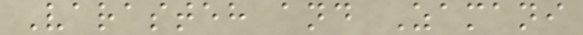Varasteh and Zamani
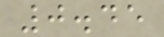0.45
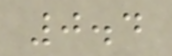0.4
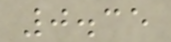0.35
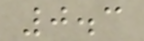0.3
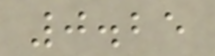0.25
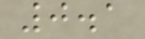0.1
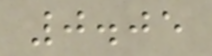0.05
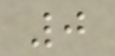0
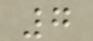7
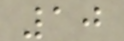10
